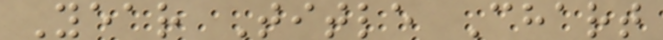Year Title Chart
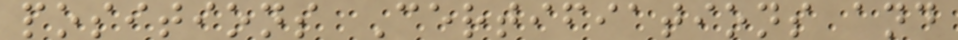positions Certifiations and
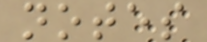notes
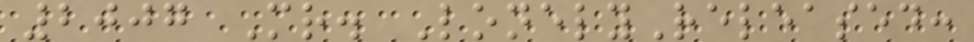2007 Mr. LonelyReleased:
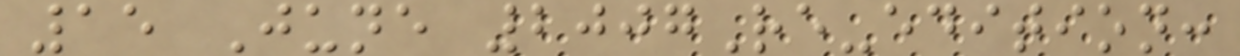15 June 2007Re-edition:
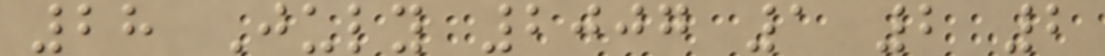28 July 2007 1 2 2
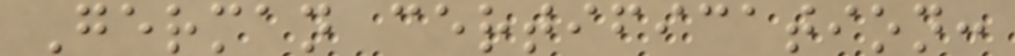German certification:
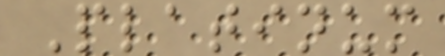Platinum
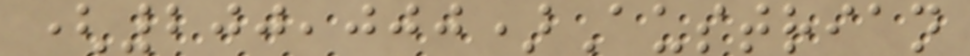(200,000)Austrian
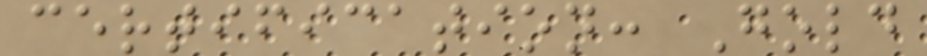certification: Gold
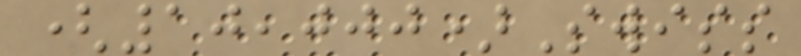(10,000)Swiss
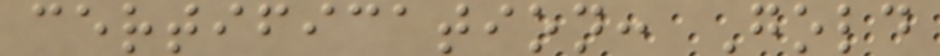certification: Gold
